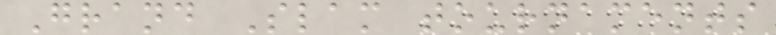Grand Slam tournaments
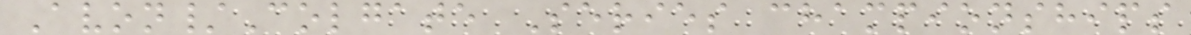Avon/Colgate Series championships
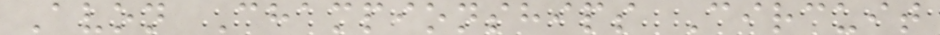Avon Championships Circuit
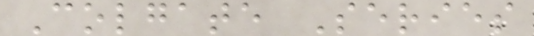Colgate Series
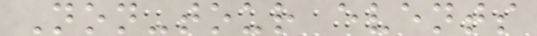Non-tour events
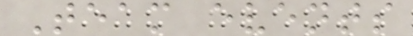Team events
